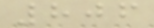806
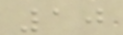10
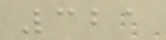321
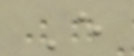E
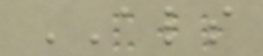ALS
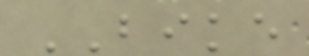BIKE
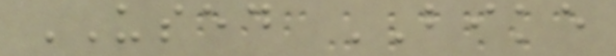USED BIKE
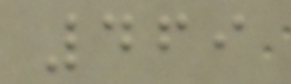469
